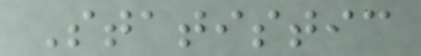Statistic
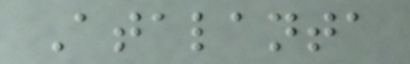Atalanta
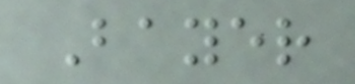Bayer
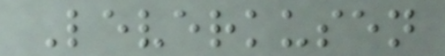Leverkusen
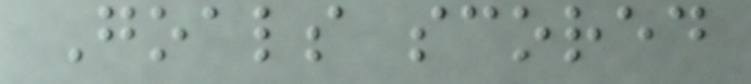Goals scored
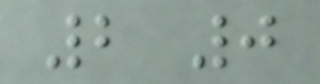2 0
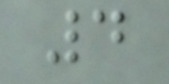4
